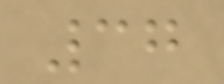37
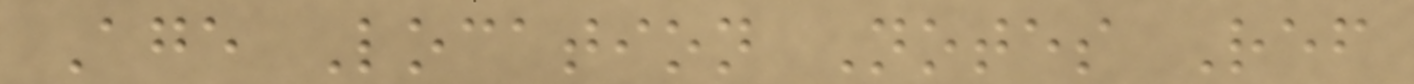Age Location Notes Ref
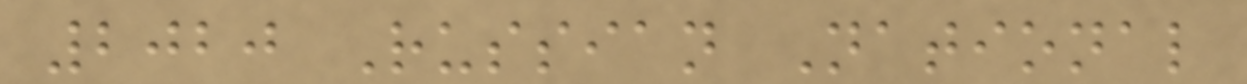2020 Russian National
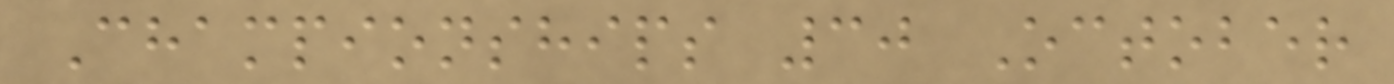Championships 30 October
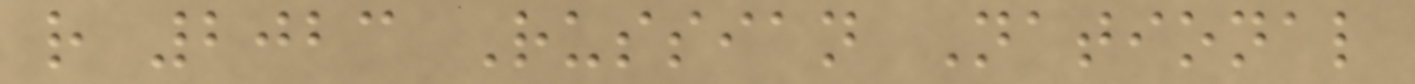r 2023 Russian National
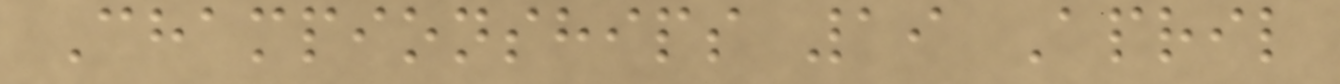Championships 19 April
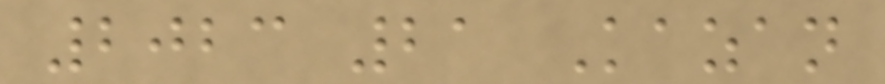2023 21 Kazan
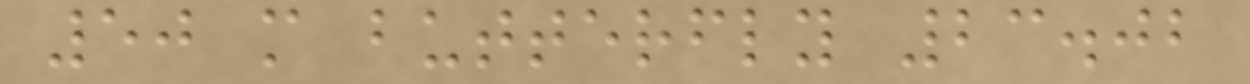50 m butterfly 23.02
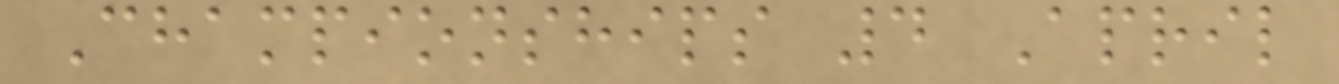Championships 4 April
